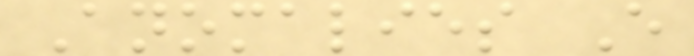Anomalies E
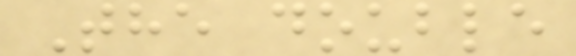The double
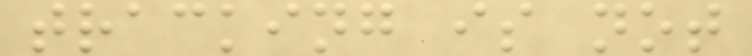tracking is not
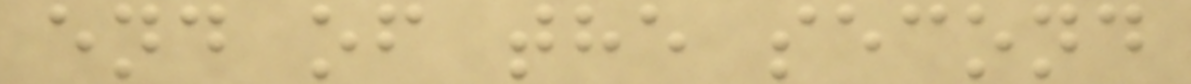end of the second
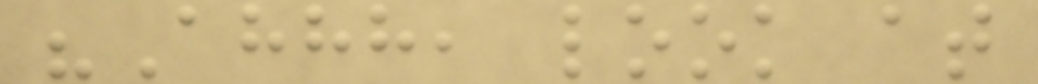"Ahhh, look at
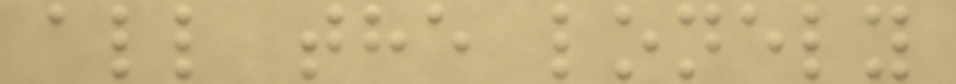all the lonely
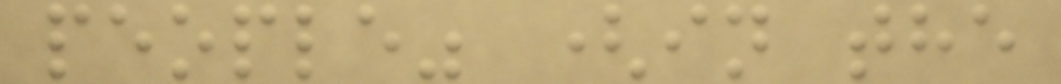people" (in the
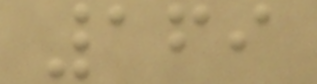169
